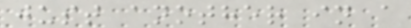just another in a
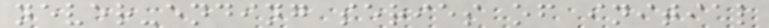never-ending series of initial
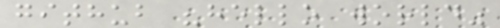github "hello world"
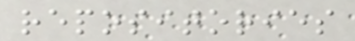repositories
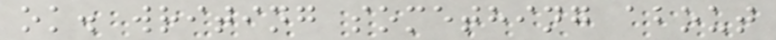ok. writing something about
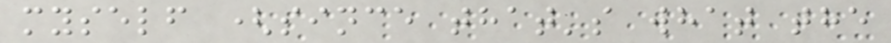myself (since that's what the
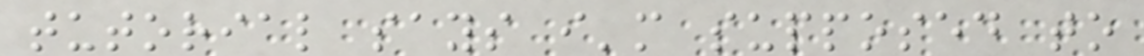tutorial says i'm supposed to
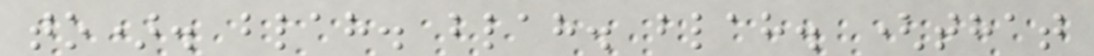to). blah. blah. blah. (that
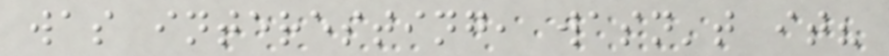was interesting, wasn't it?
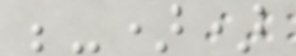;-))
